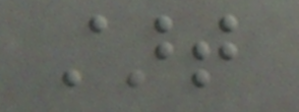start
